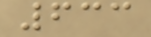633
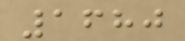1680
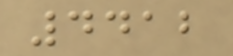4412
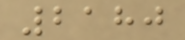2180
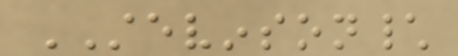STEVINSON\
